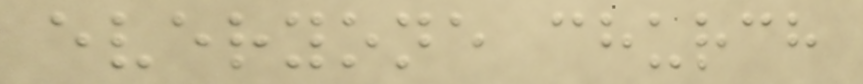everyone church
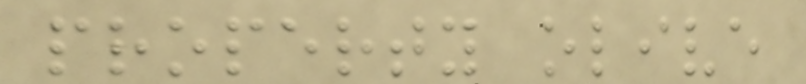property olive
